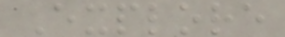Explore
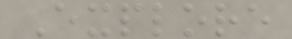Explore
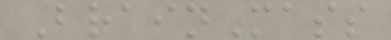BrainMass
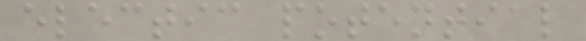electic potential
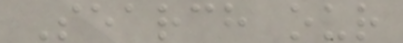Search our
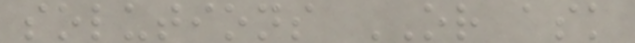solutions OR ask
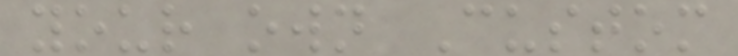your own Custom
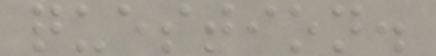question.
